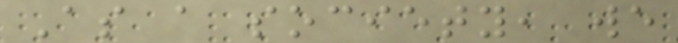As a society, we
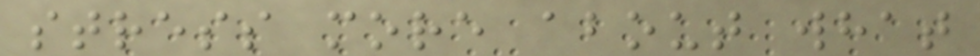stress more about what
